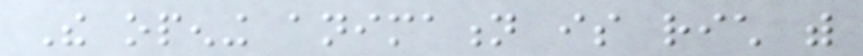The opening animation is rich with
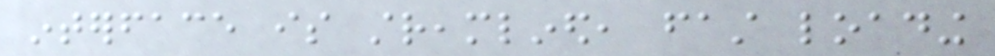interface is streamlined, fast loading
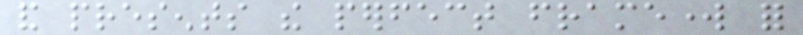and presents the perfect framework for
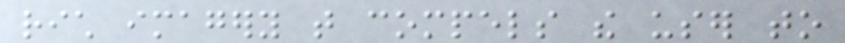rich imagery that compels the user to
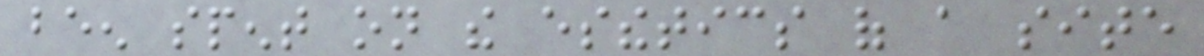been spent on the esthetics of a site
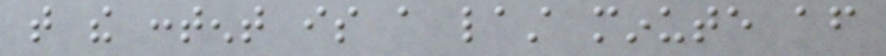that the content is a last minute after
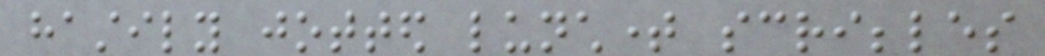hastily jotted lunchtime scribbles
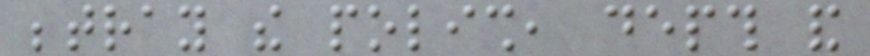betray the polish, depth and
